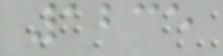1235
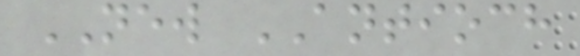NEW ANTIOCH
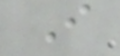I
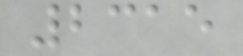2315
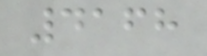4168
